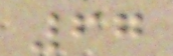67
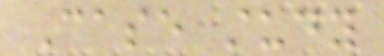Case study
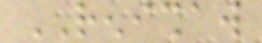RENISHAW
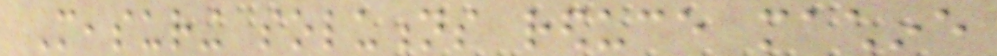Measuring solutions reduce machine
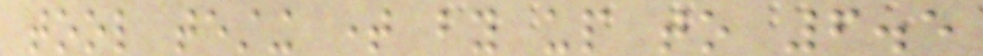tool testing time by up to 6.5
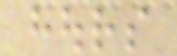hours
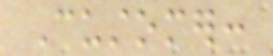Customer:
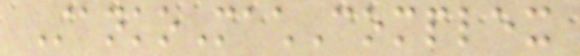StankoMachComplex
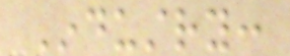Industry:
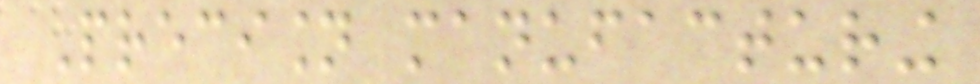Precision manufacturing
